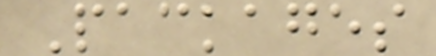Packages
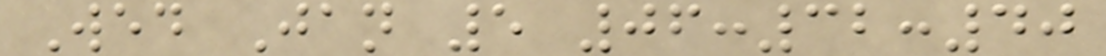Wed Jan 5 06:32:40
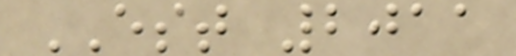EST 2011
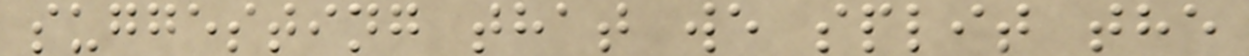suggesting that we split the
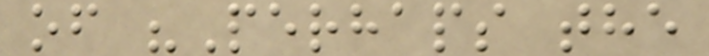of "Perhaps the
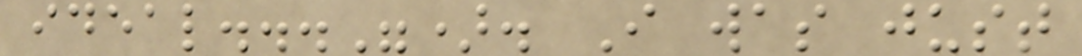ideal..."). I was just
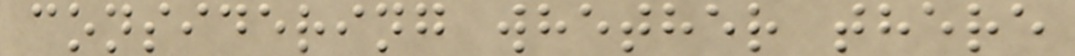considering whether there
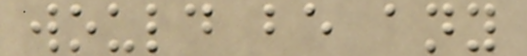would be any
